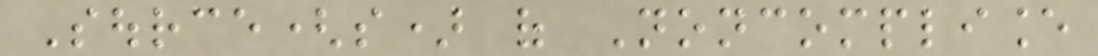Source(s) of Noncompliance
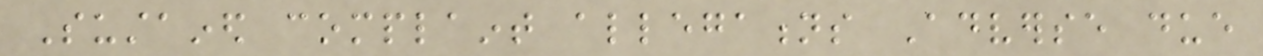Sustained complaint allegations Adverse due
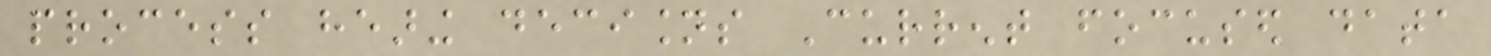process hearing decisions Current focused data
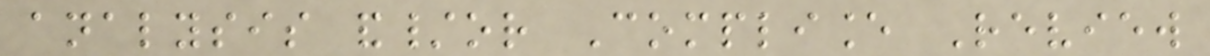analysis and/or Compliance Review
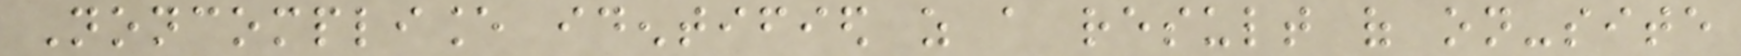Noncompliance identified as a result of on-site
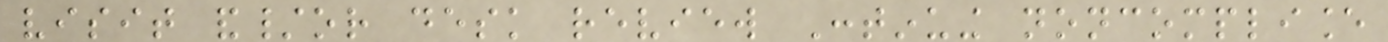visit and/or desk review Continuing noncompliance
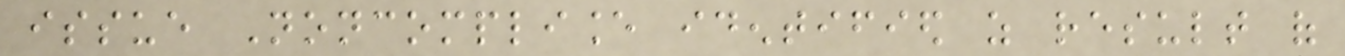issue Noncompliance identified as result of
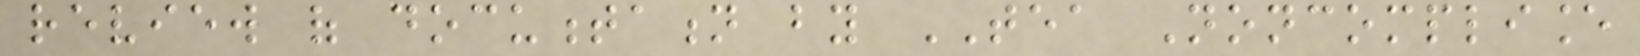review of documentation by TEA Noncompliance
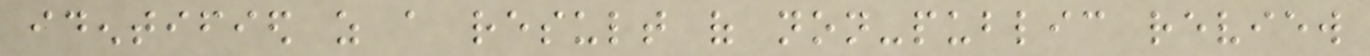identified as a result of non-public review
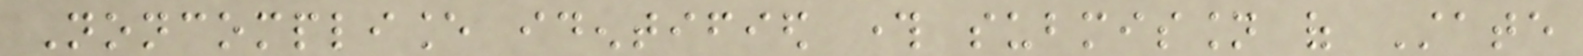Noncompliance identified through submission of State
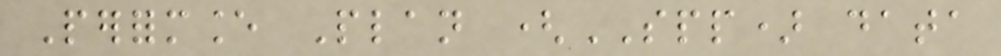Performance Plan (SPP) data
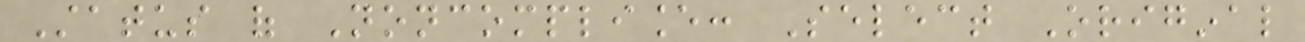Status of Noncompliance: Select Original
